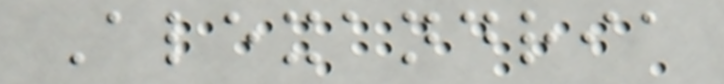Alexandria
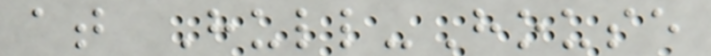at Hull-House
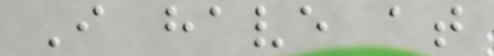I have at
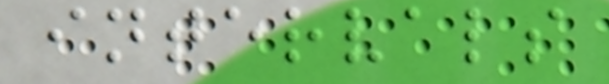intervals
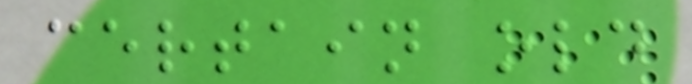certain old
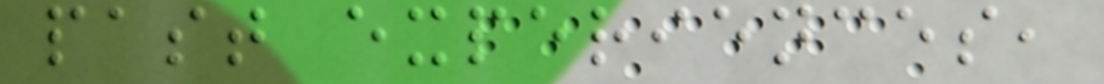past experiences,
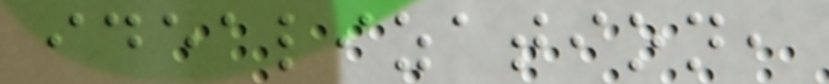idealization,
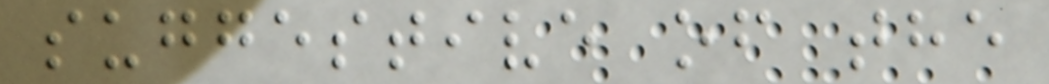suggestive of the
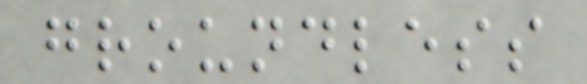groundless
